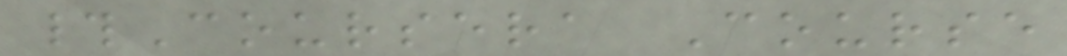#Coursera Course
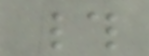#
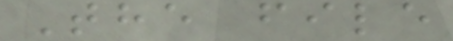The file
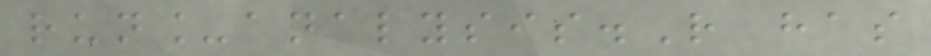run_analysis.R has
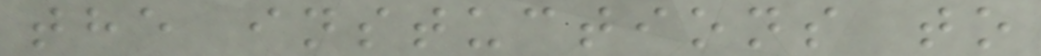the instuctions to
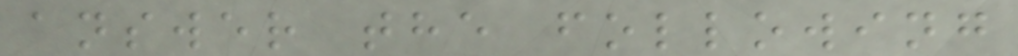answer the following
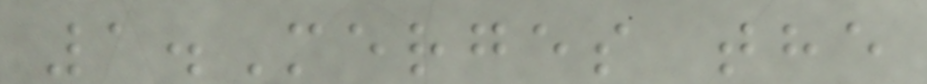1.Merges the
